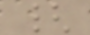{
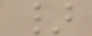}
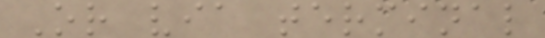Or via terminal
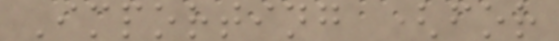Importing (for
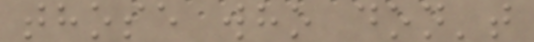those who don't
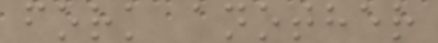fork another
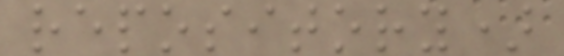repository)
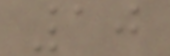10
